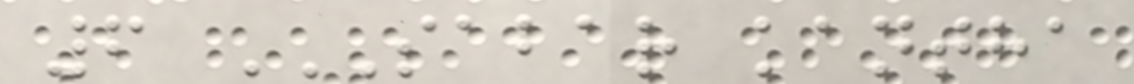6 SABAR KANTHA
